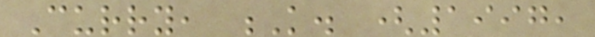Curry, K. (1997,
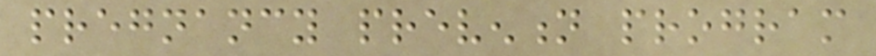pregnancy prevention program
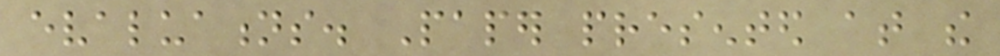evaluations. Paper presented at the
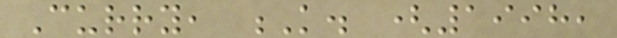Curry, K. (1998,
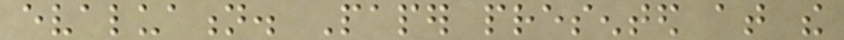evaluation. Paper presented at the
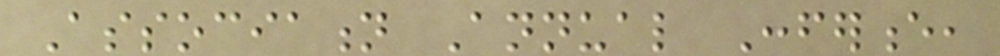Association Annual Conference,
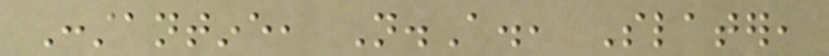Constantine, N.A., Slater,
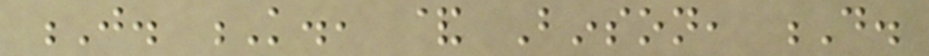J. K., & Binson, D.
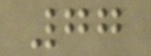77
